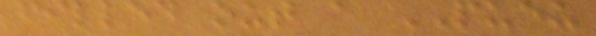filled out a PUEU
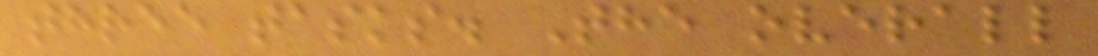three tasks. The overall
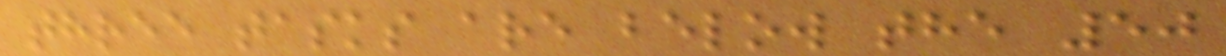three tasks are below the 50
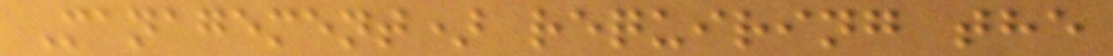Management) requiring the
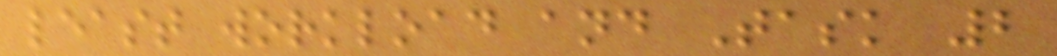least workload and Task 2
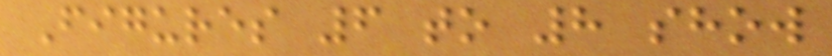Figures 6 to 8 show
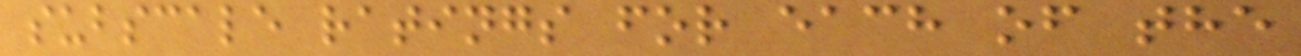subscale ratings for each of the
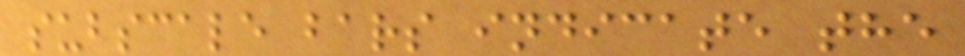subscale bars indicate the
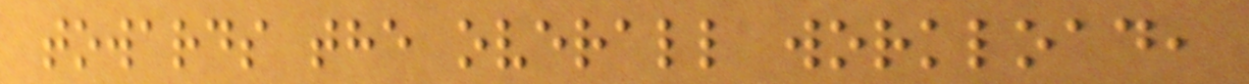towards the overall workload,
